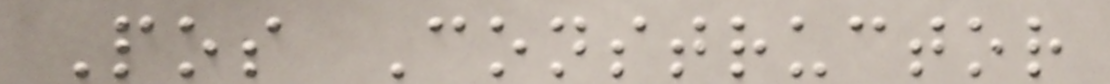Pos Constructor
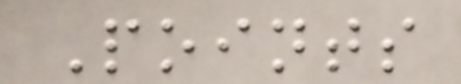Points
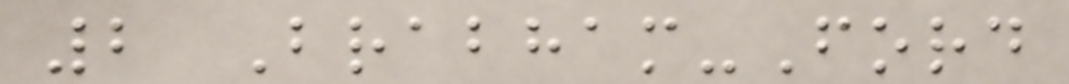2 Brabham-Ford
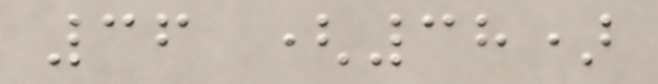36 (38)
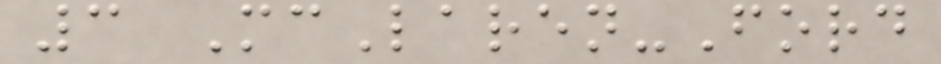3 McLaren-Ford
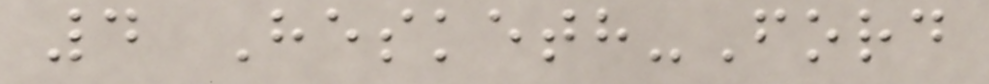4 Hesketh-Ford
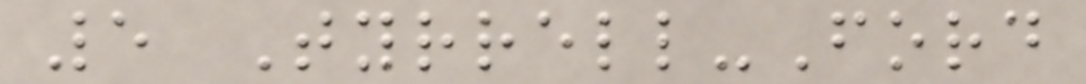5 Tyrrell-Ford
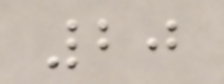20
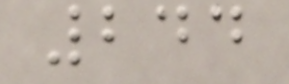244
